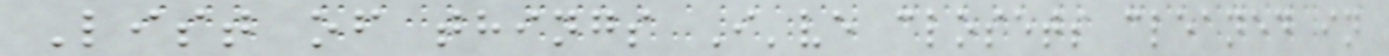List of things I've closets cleaned in
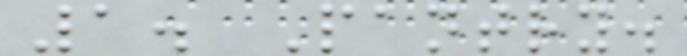1. Pantry.
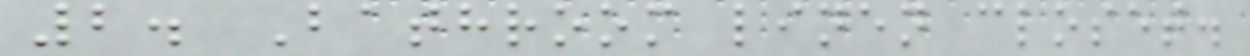2. Bathroom linen closet.
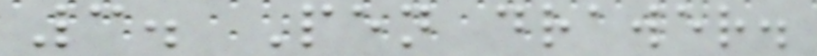3. Pen drawer.
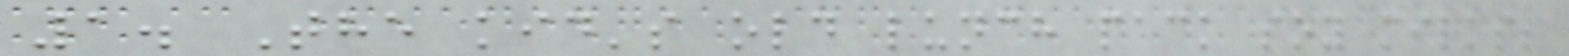1. The kid's old lunch pack soy milks;
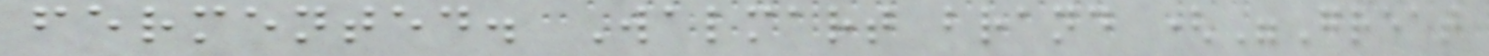fermented. Walmart brand ("Great
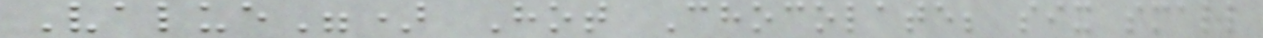Value") Hot Chocolate; six small
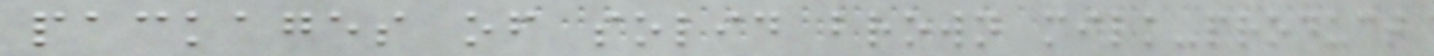packages of solid brown milk-product
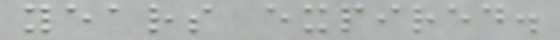years expired.
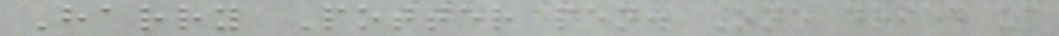Harry Potter pen. One dried up
